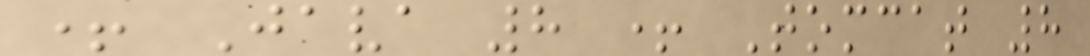+ Java 8 + Tomcat 8
